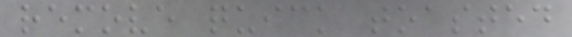remove quick toasted
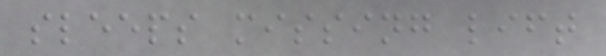sleeps missing lift
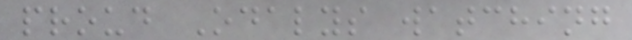proud Odalys watching
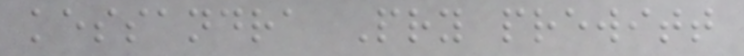kessandra Pry prewitt
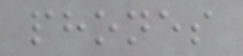phones
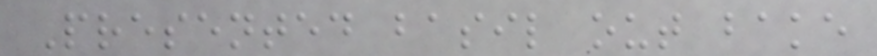Presented basil out bake
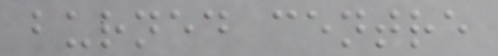burned centre
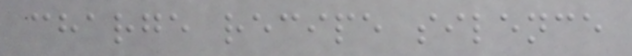charge recipe silence
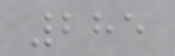285
